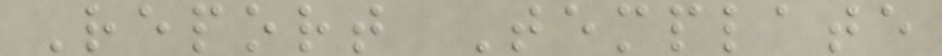Report Template
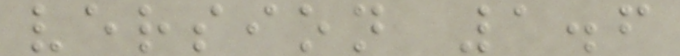version 1.6
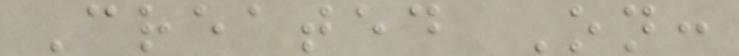Created On:
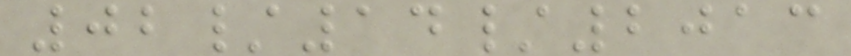02/14/2013
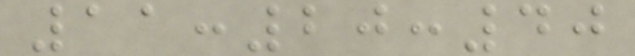11:20:40
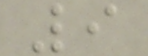9
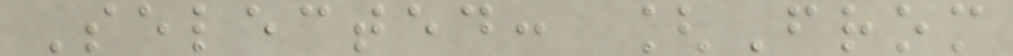Selected: [From
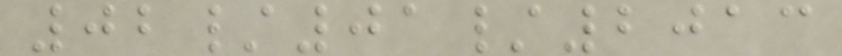02/01/2013
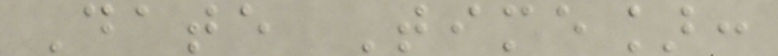Date Time]:
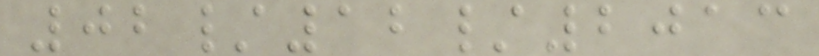02/12/2013
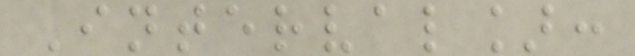Interval]:
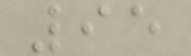95
